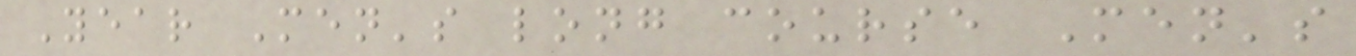Year Men's long course Men's
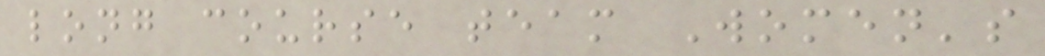long course team Women's
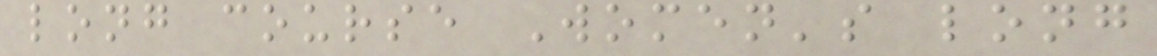long course Women's long
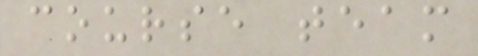course team
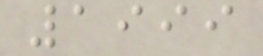1999
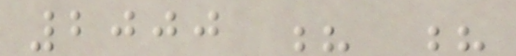2000 ? ?
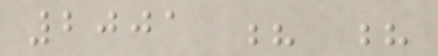2001 ? ?
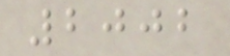2002
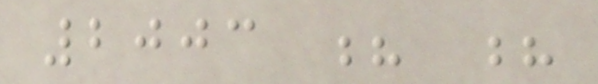2003 ? ?
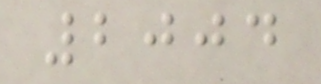2004
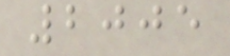2005
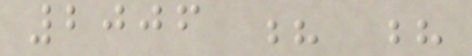2006 ? ?
